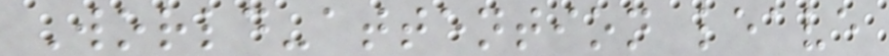World-attention leave
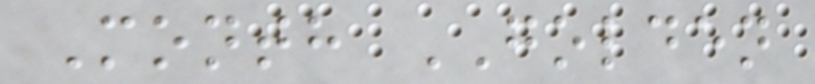Month GOLDEN
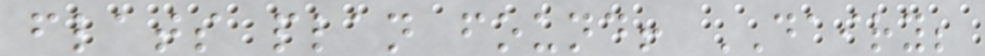flats plan found! DAIRY;
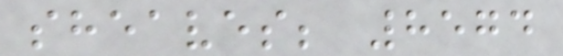sheaves; 8574
